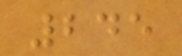245
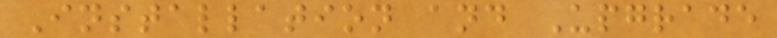Installation and Upgrade
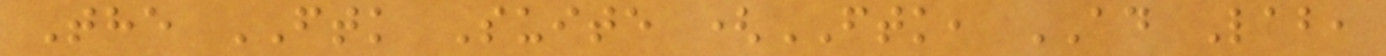The FTK Suite (FTK, AD Lab,
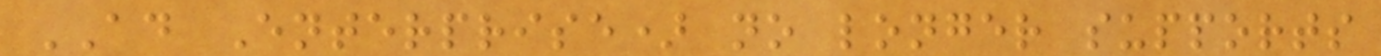AD Enterprise) no longer supports
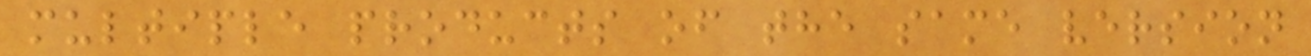multiple products of the same version
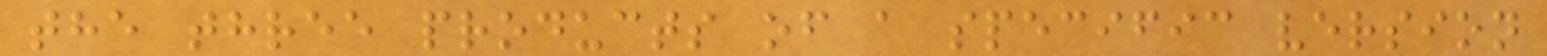the three products of a specific version
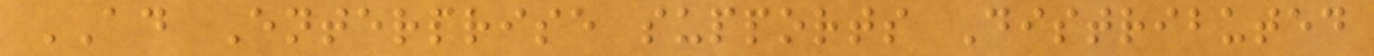AD Enterprise supports Distributed
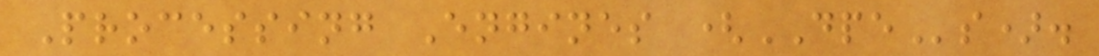Processing Engines (DPEs).
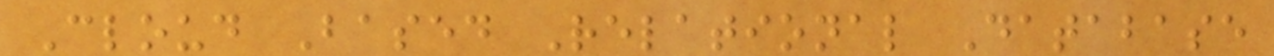Cloud Based Relational Database
